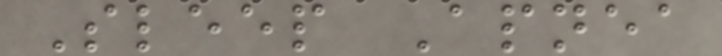Sleep Apnea
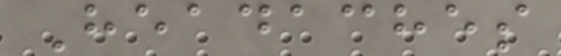Headaches
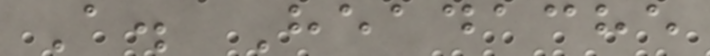A. Headache
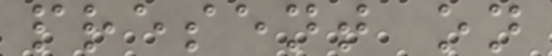present on
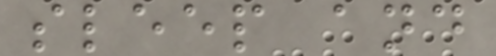sleep and
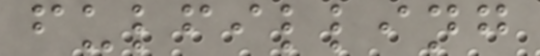fulfilling
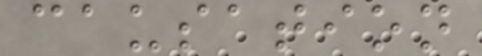causation
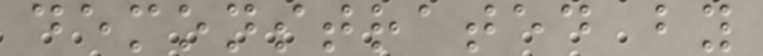demonstrated by
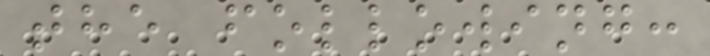the following:
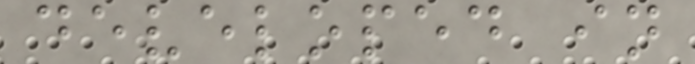developed in
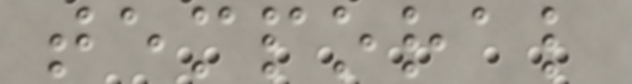temporal
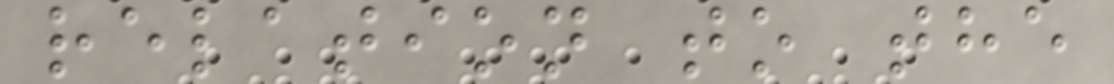relation to the
